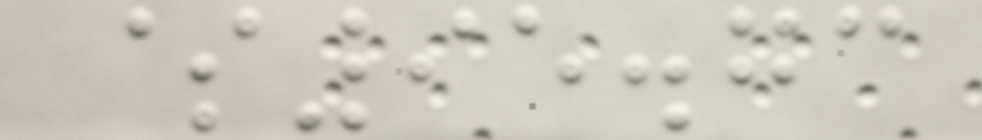$95.73
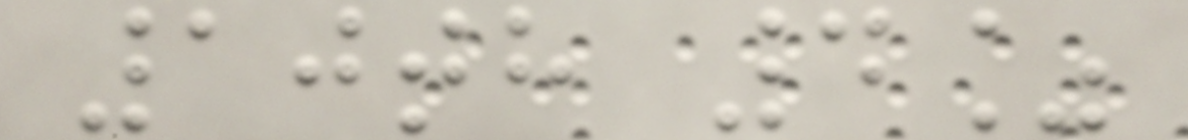10th 4%
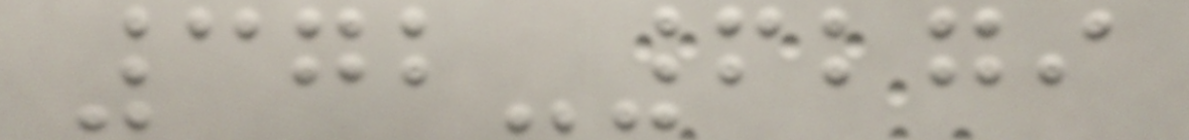372-6279
